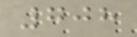708
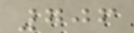706
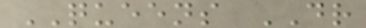QUEENS DR
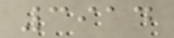3914
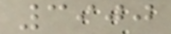3900
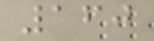160
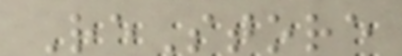ReStore
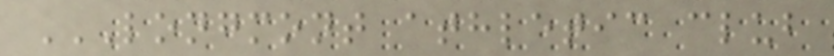LONGMONT ATHLETIC CLUB
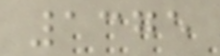1375
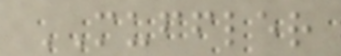MUFFLER
